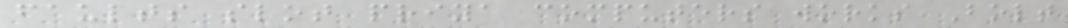faults slot priya computers works Bolt
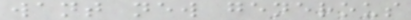want new generous
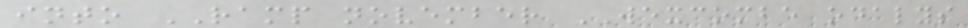into RAMP november WEXCOMBE odalys
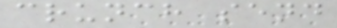crunch send
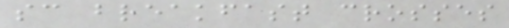sc breakfast crosses
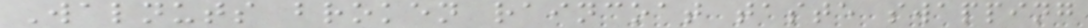Walnuts broken raincoat taste swapping
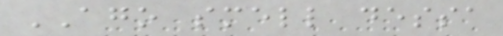AGO smell dessa
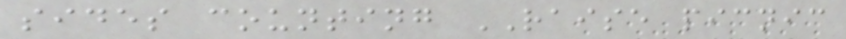sides counting RAISE picnic
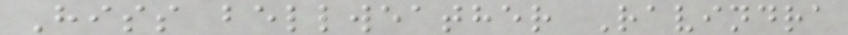Hiss bellweather Ravindra
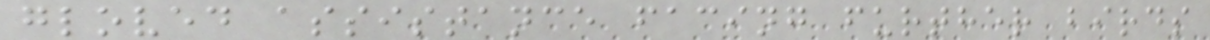gloved assistance facing further birds
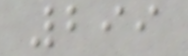299
